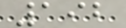192
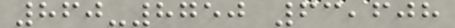860-8750 63,608
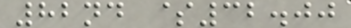82nd $32.00
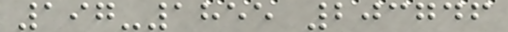197-1855 203746
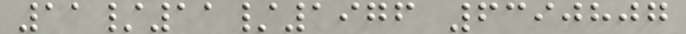11/11/1976 6390807
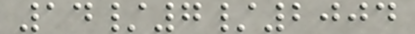14/7/2004
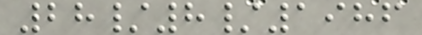28/8/1986
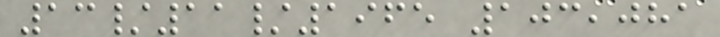13/11/1965 103,081
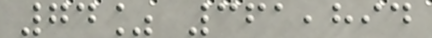74% 361,894
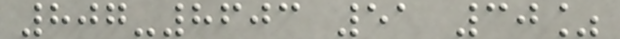807-8603 51 30%
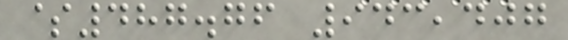$487.76 943,407
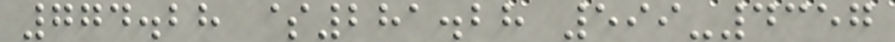774.28 $281.28 599-4357
